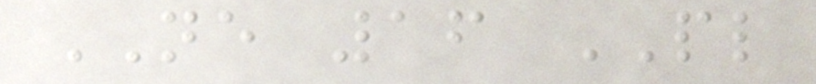NE 16 PL
